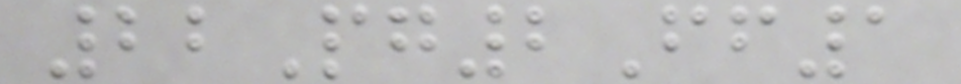22Pg2Ff1
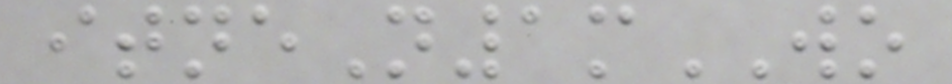itneN1mWO
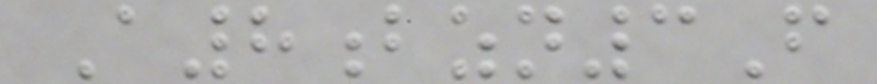A8bzn3F
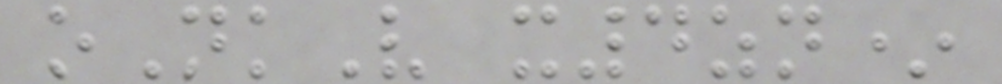oNkV x4zn*
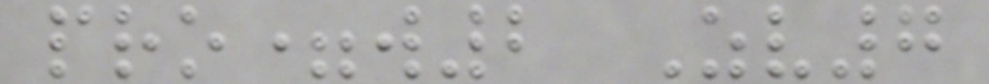pro=w2 Zv7
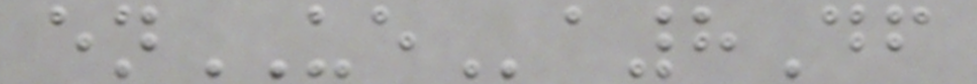enUEa8Df
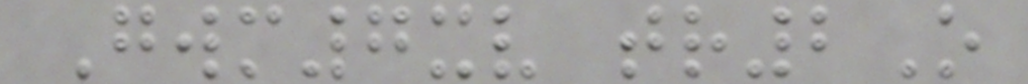Gwm7xv tr2O
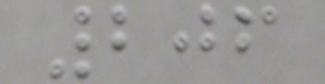206
